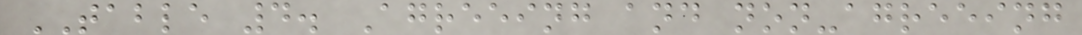TABLE 4. Agreeing and non-agreeing
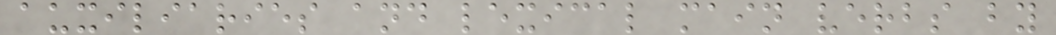auxiliaries and lexical main verbs by
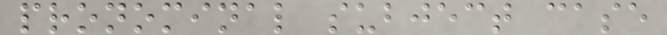pronominal subject case
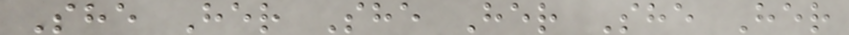She Her She Her She Her
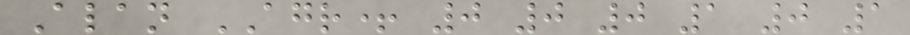Alan AGR+ 0 0 0 1 0 1
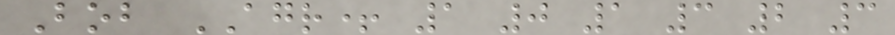Bob AGR+ 1 0 1 3 2 3
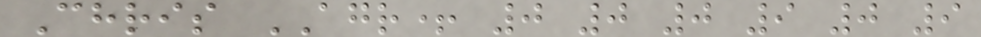Chris AGR+ 0 0 0 9 0 9
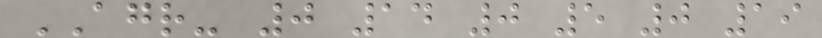AGR- 0 14 0 5 0 19
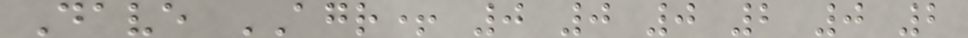Dave AGR+ 0 0 0 2 0 2
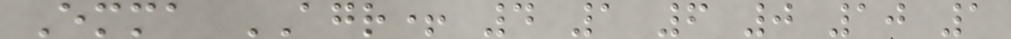Emma AGR+ 4 1 6 0 10 1
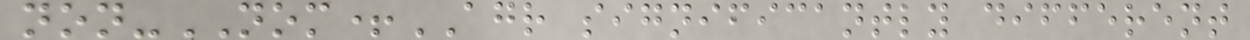non-NOM+AGR significantly different
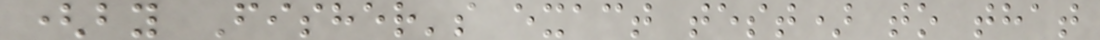(by Fisher's exact test) to that
